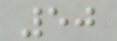50
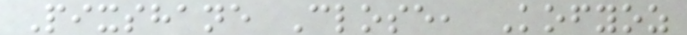Pixshane Close, Kofyoz
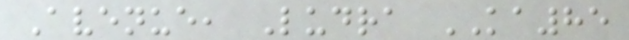Avenue, Ludra KA85
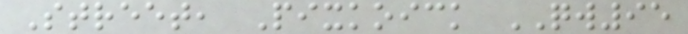Street, Pixkoick QW95
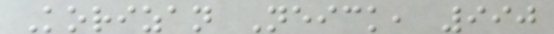Korizan Neick, 990
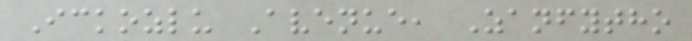Ickozlu Avenue, Zanfytho
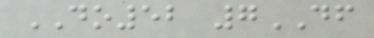DO52 7DF
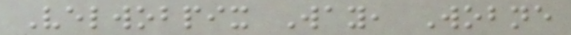Velwobpix Way, Wobne
